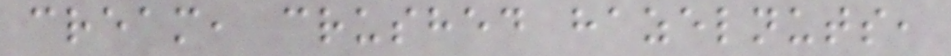cream, crushed hazelnuts,
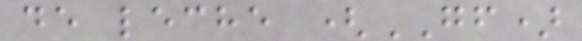de leche (GF)
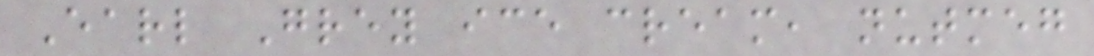Earl Grey ice cream, nutmeg
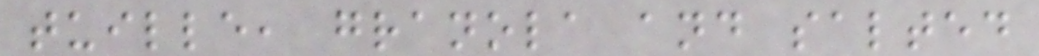tuille, granola and salted
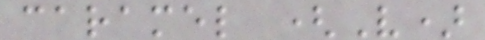caramel (V)
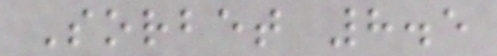Sorbet 8.5
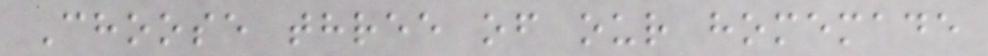Choose three of our homemade
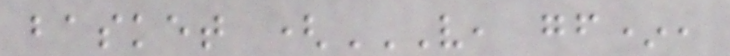basket (V, GF*,
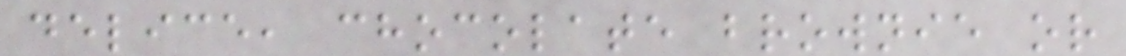delice, chocolate brownie or
